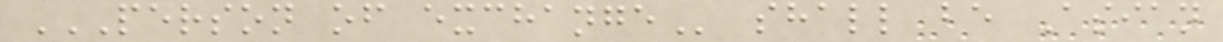PERSON OF EXCHANGE shall be Asian
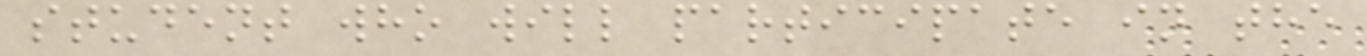student who will participate in the
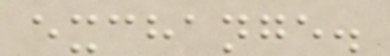exchange.
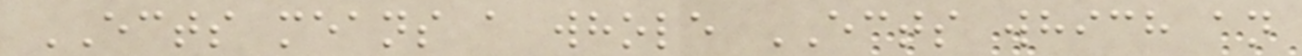ECTS means a whole ECTS which an
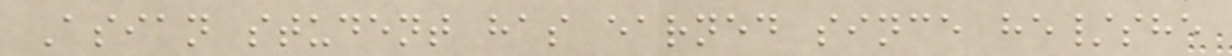Asian student has earned since he/she
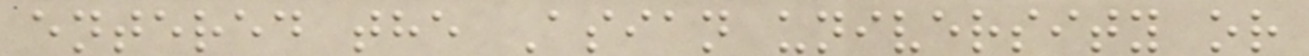entered the Asian university or
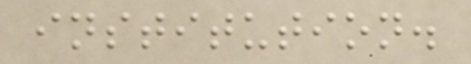institution.
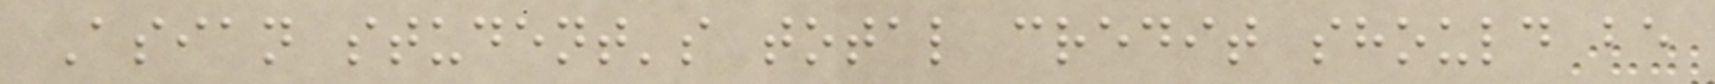Asian student's total credit should be
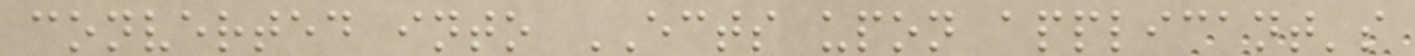converted into ECTS upon applicant's
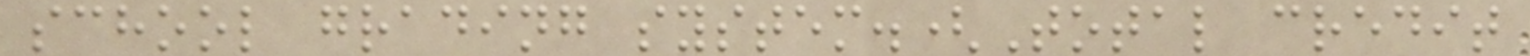school grading system.(Total credit
